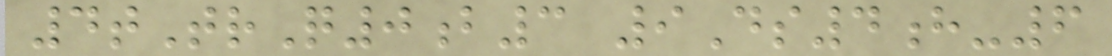4tTrQ0b3 9Ds4h-6
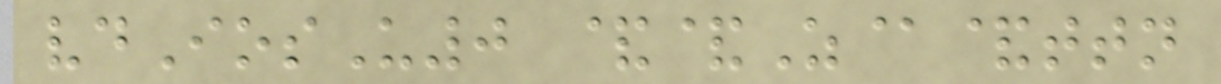vdIosU0 &&Z@&ttn
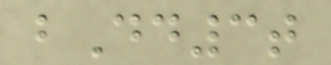bDd3t
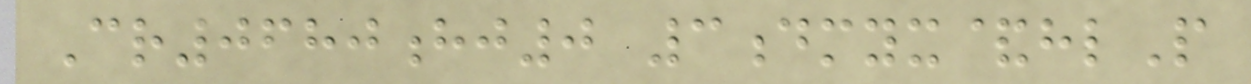Cr0680hj0 3dmyx&hlP
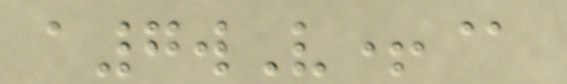a7wV+@
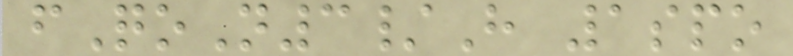fQoN3/H 1spo
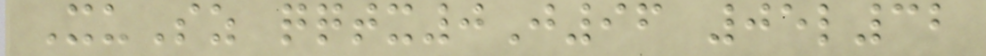XuSz qqtx0J96 05l32
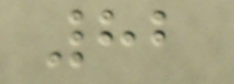82
